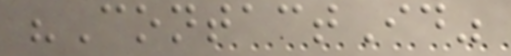"ContactId"
